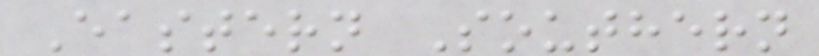Eastern Southern
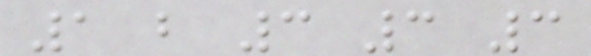1 b 3 3 3
